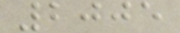2005
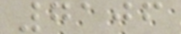7106
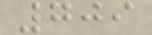709
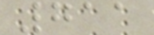711
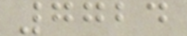7724
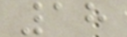18
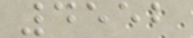4552
